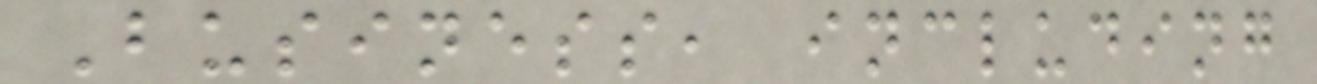Business, including
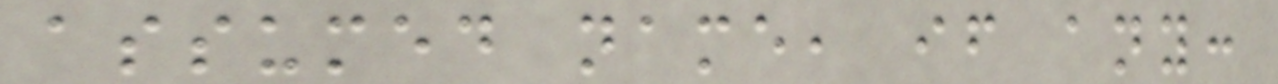assumed name, if any:
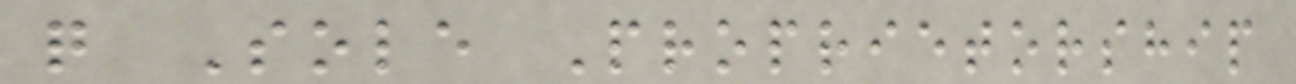q Sole Proprietorship
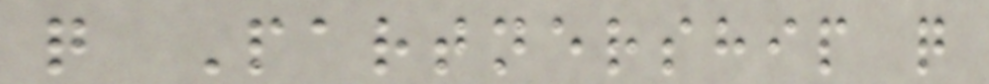q Partnership q
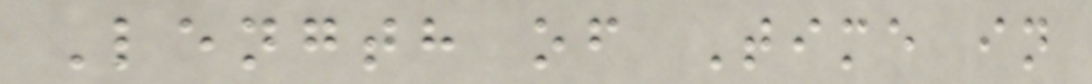Length of Time in
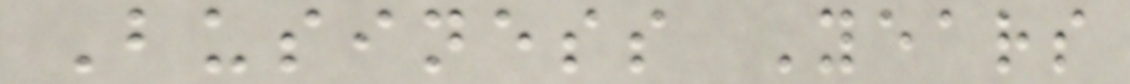Business Years
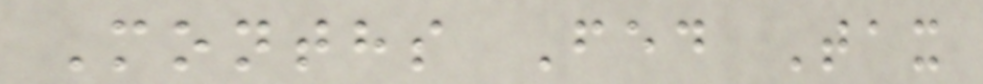Months Fed Tax
